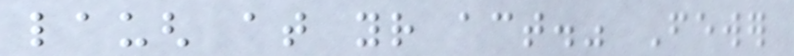laugh at your act." Fewer
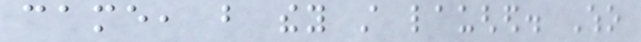came, but they still laughed. Who
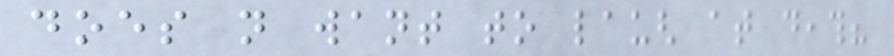does not want to laugh at death?
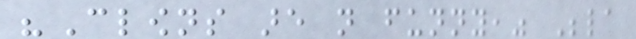"Clowns are not funny," Bela
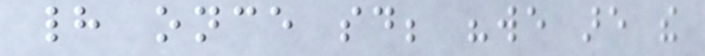had once said; "we are the
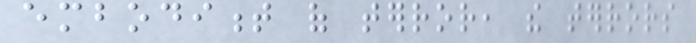embodiment of terror, the terrors
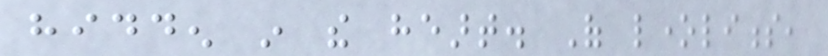hidden in the heart. Of loneliness,
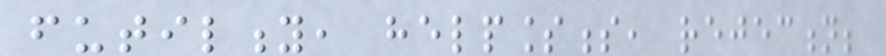futility, helplessness, rejection;
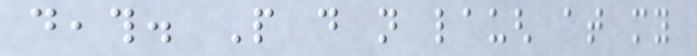death. People do not laugh at my
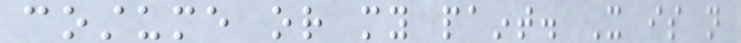costume or my paint. It is not
